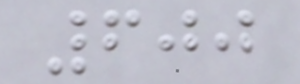600
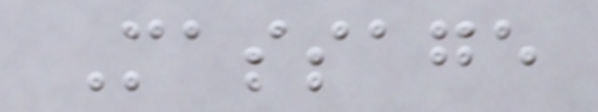Massage
